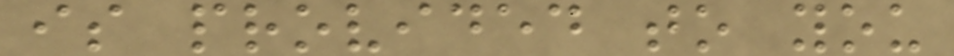is provided to you
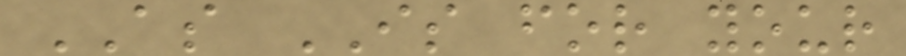AS IS for your
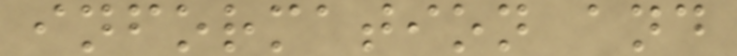information and
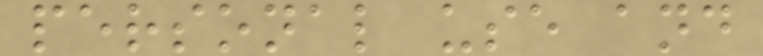personal use and
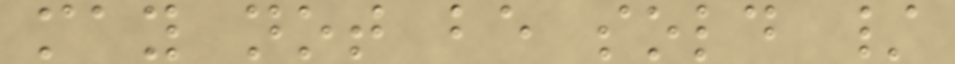may not be sold /
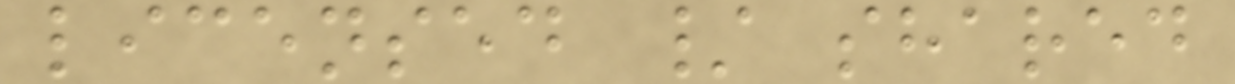licensed / shared
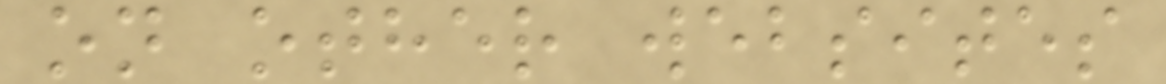on other websites
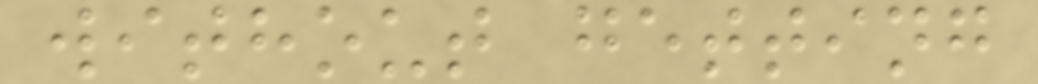without getting
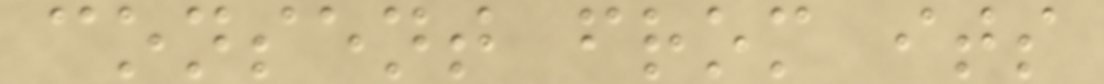consent from its
